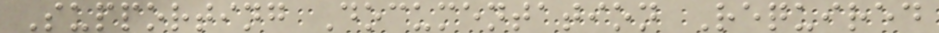Supporting Documentation Required
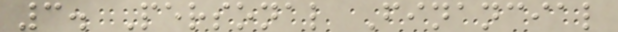3. Personal Financial
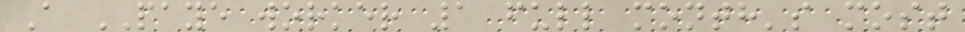A PAYE worker 1 full month's most
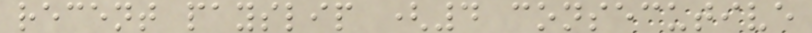recent payslip (4 consecutive
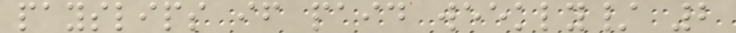payslips if paid weekly/ 2
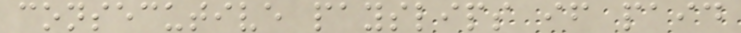consecutive payslips if paid
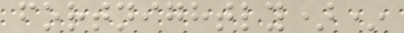fortnightly)*
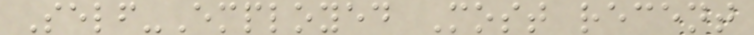Self-Employed Most recent
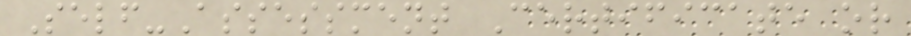Self-Assessment Certificate or
